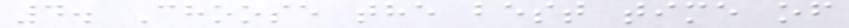4. Choose the best time of
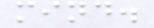mind.
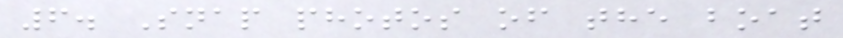6. Snap photos of the boat
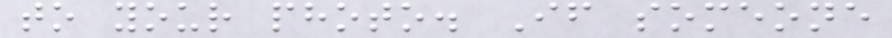to your photo. If someone
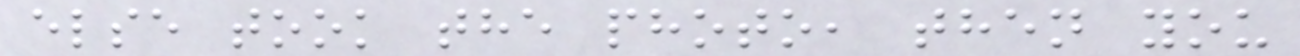else took the photo, then you
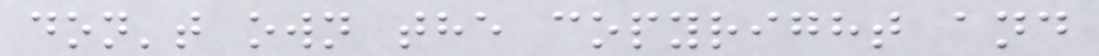don't own the copyright and
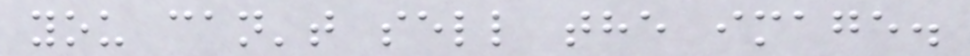you can't sell the image.
